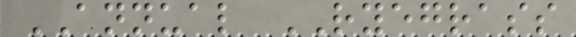ANNUAL RYEGRASS
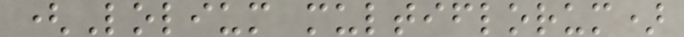(Lolium multiflorum)
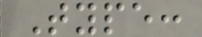Type:
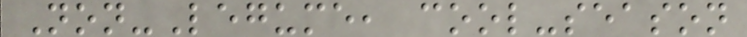Non-Legume, cool-season
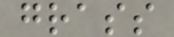grass
